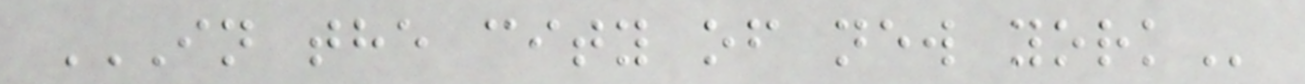IN THE CITY OF NEW YORK
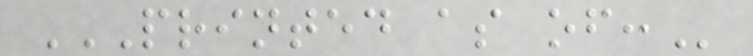PRINTED AS OF:
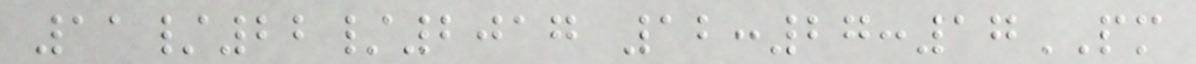11/22/2017 12:27:17PM
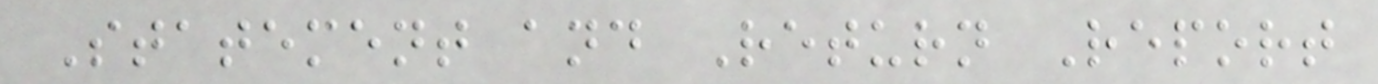Statement and Return Report
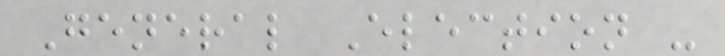General Election -
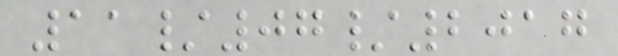11/07/2017
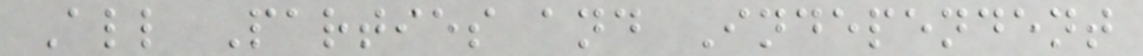All Parties and Independent
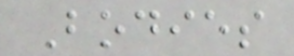Bodies
